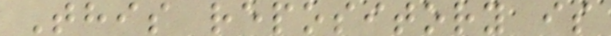This repository is
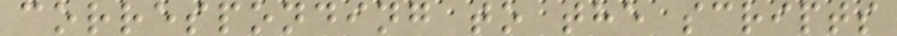corresponding to the scripts
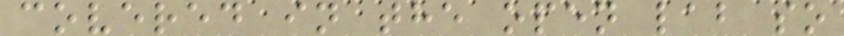covered in the open lab so
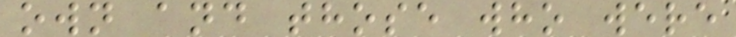own and those who were
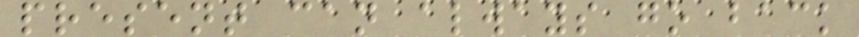present can always go back
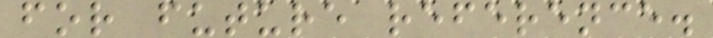for future reference.
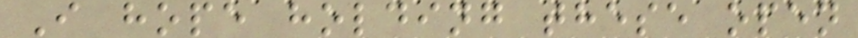I hope holding these open
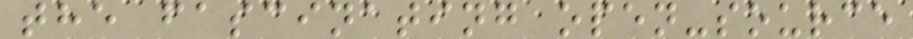the fascinating open-source
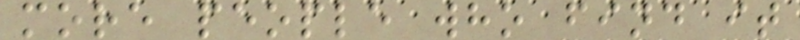more people who find it
